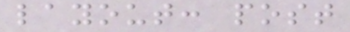layout: post
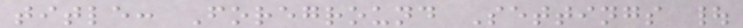title: Foreground Settings |
